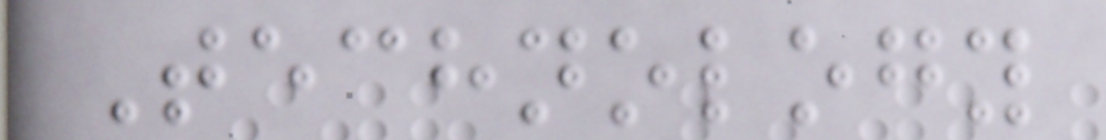Technology
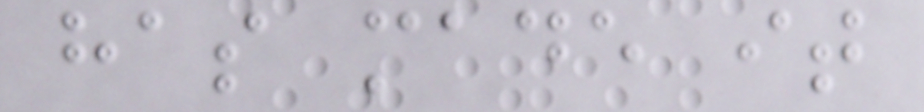has made it
